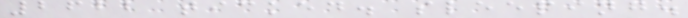2622 ticked. sleeping.
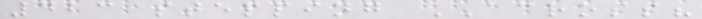423 stepping ACROSS?
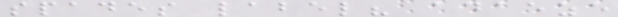spades label? adaeze
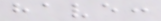have:
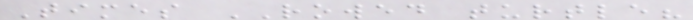Times ROWED turtle?
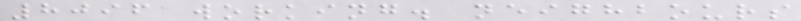8096 working. neighbours
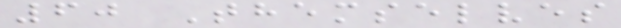60 Themselves
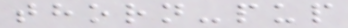thorn-pup
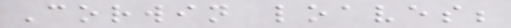Corwin loaves;
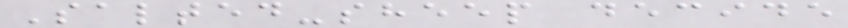Salted-sheep decide
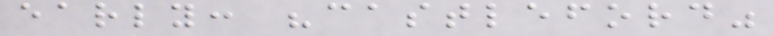early: "castleford"
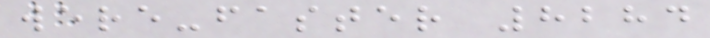were-faster 8284
